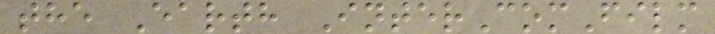the Earth InterComFilm
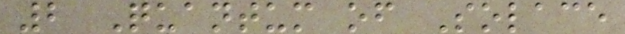2 Quantum of Solace
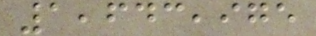1,643,975
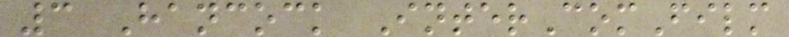3 Hancock InterComFilm
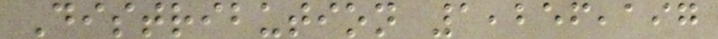Distribution 1,256,197
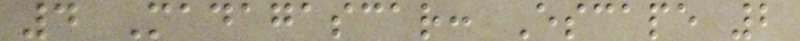4 Madagascar: Escape 2
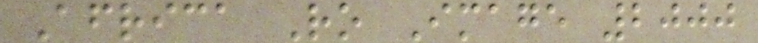Africa Ro Image 2000
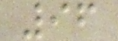96
